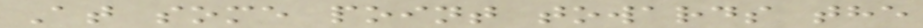At some point towards the
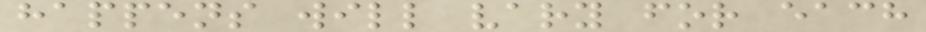happens will vary for each
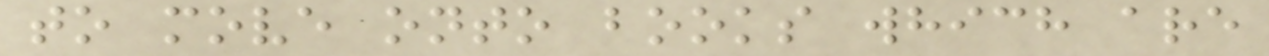to move onto books which are
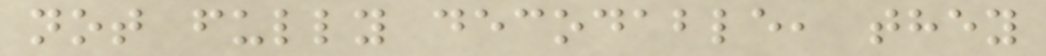not fully decodable, they
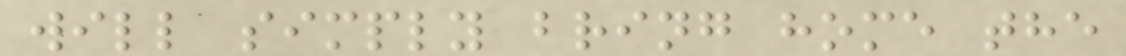will simply bring home the
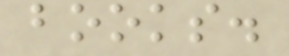books.
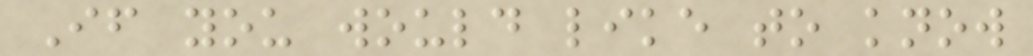If you would like to know
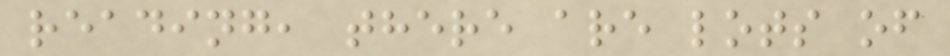reading, there are lots of
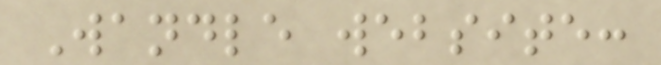Wandle website:
